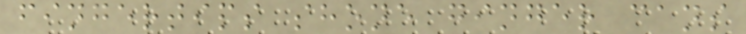fingertips shone ginger cans
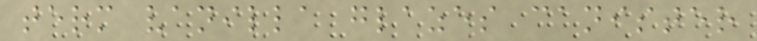term vanilla glazes canister
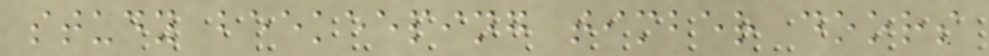study beekeeping timber doors
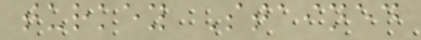turkey Stained
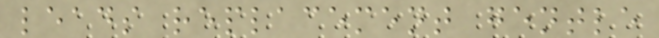leads replacement gentle
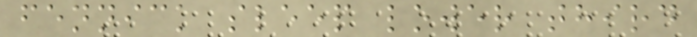fennick sleep lower third
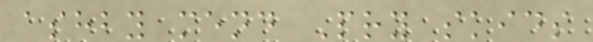ashby mend Pry skids
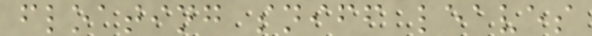floating sniff leaves
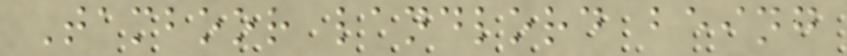Tamboor landlord being
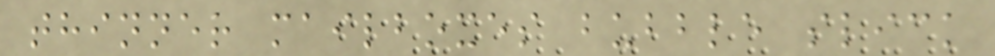thinner mailboxes bubble slick
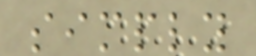simply
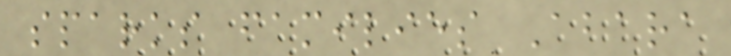sparks families Abara
